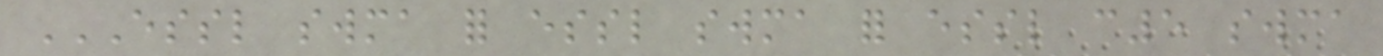ESSL SWMA FOR ESSL SWMA FOR ESSL C5 SWMA
